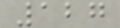127
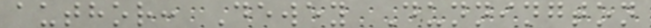author: Dewey Dunnington
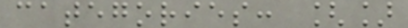categories: []
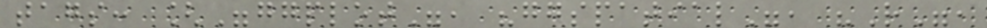tags: ["ggplot", "ggspatial", "R",
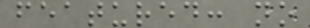featured: no
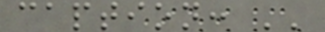caption: ''
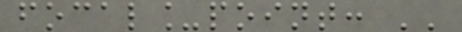focal_point: ''
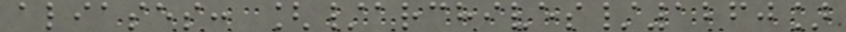aliases: [/archives/1260]
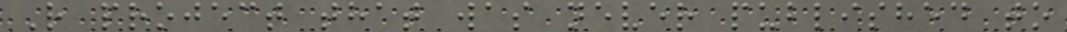R project that was never published to
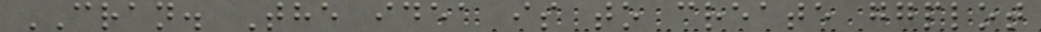CRAN. The idea is to create ggplot
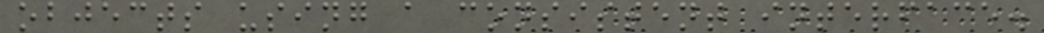objects using a consistent interface.
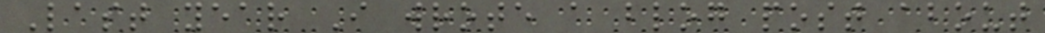Last year I wrote a blog post about
